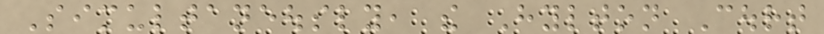Simultaneously, the Hylton Court
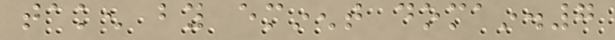taken by eminent domain.7
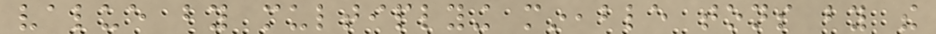value by multiplying mineable tons by the
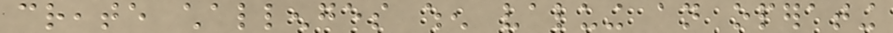create challenges when valuing an operating
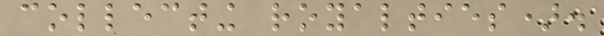collecting royalties).
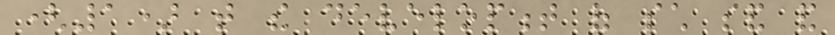(1) that the development of such sand and
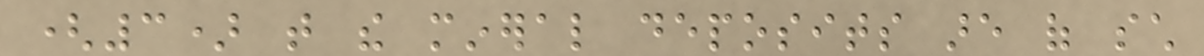(3) that the mineral deposits are of such
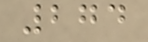274
